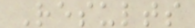Results
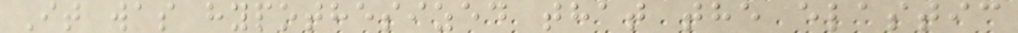It was hypothesized that the elastic
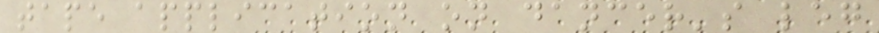tape application on dancer's leg
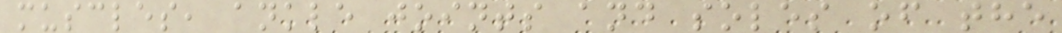muscles, ankle joints and soles of the
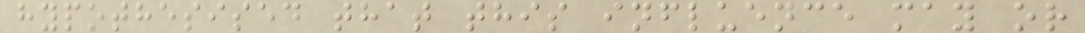hypothesised that this influence may or
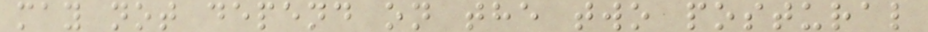may not depend on the two postural
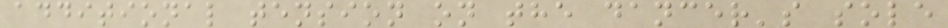additional tension on the dancer's sole
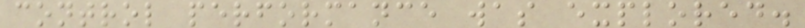control performance was explored.
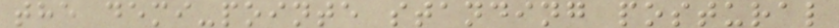the demi-pointe standing postural
